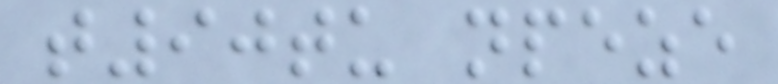t90tu npeze
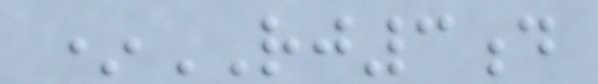*RJ3d
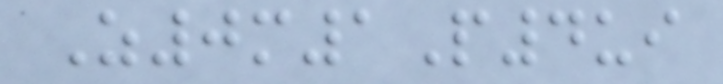Z0m1P4ui
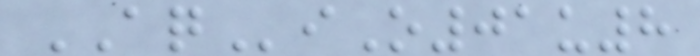AQiO01u8
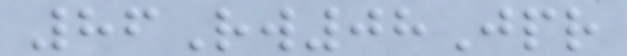86Rw08Jpr
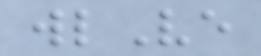wlVe
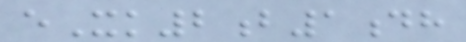eXk2b1dh
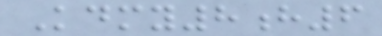Kdmy8h6
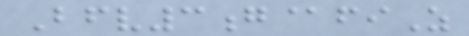Bfv3g@fiZ
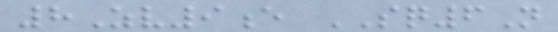8Zv9e SQ6N
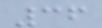36
